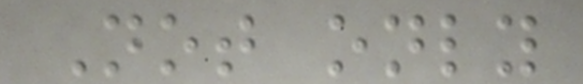Not only
